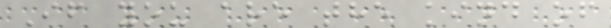If you are the kind of
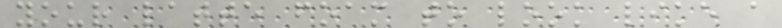your latte foam to look like a
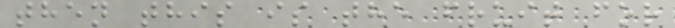then this is the fruit for
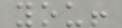you!
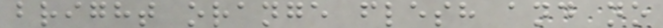bright orange flesh and no
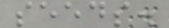seeds.
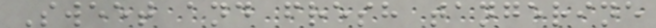Sweet and fresh tangerine
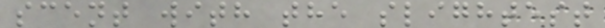scent with the slightest
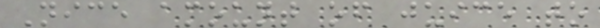Nice amount of juice to
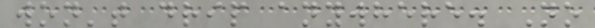won't drip anywhere. No
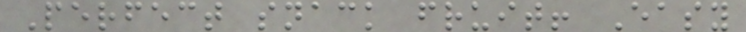Perfect snack fruit! Easy
